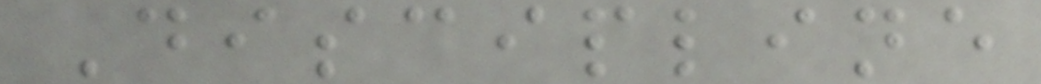Discipline
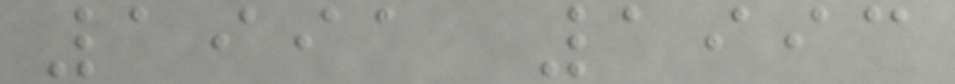1991 1993
